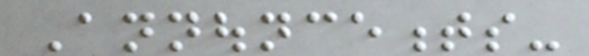Announcements-
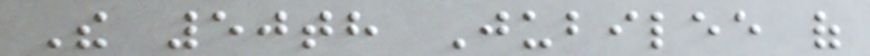The 50th Jubilee of
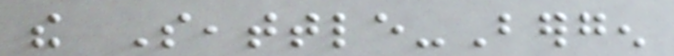the Seattle-Bergen
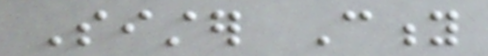Sister City
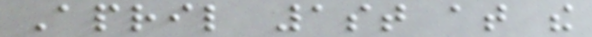April 1st at the
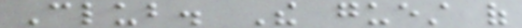Club. The guest of
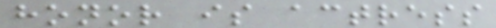honor is actress
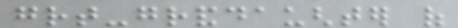great-granddaughter of
